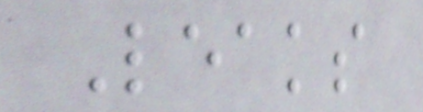Leaks
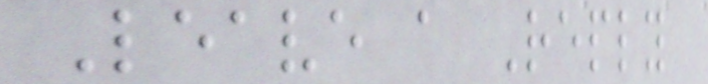Leave a Reply
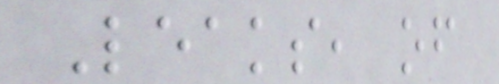Leaks, of
